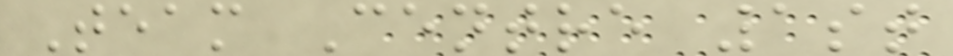Team Centre 1st
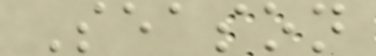Season
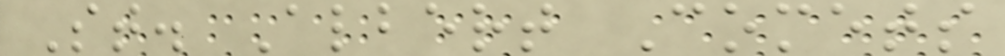St. Albert Comets
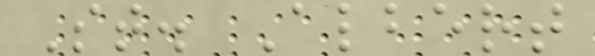St. Albert
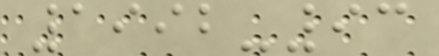1992-93
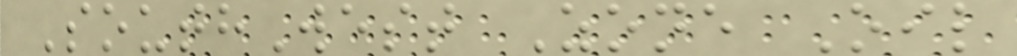SouthWest Zone Oil
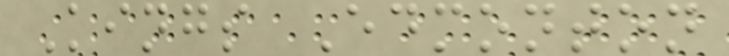Kings Edmonton
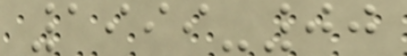1999-00
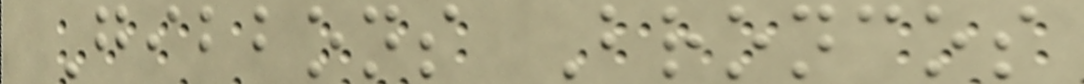Gibbons Broncos
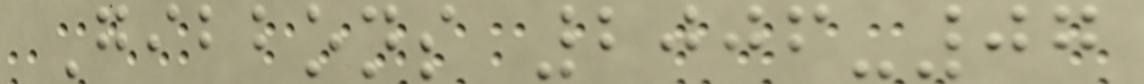Gibbons 2006-07
